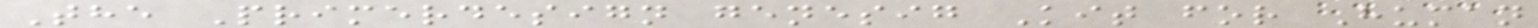The Primerdesign genesig Kit for Human
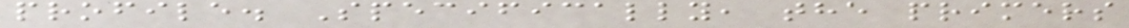profile. Specifically, the primers
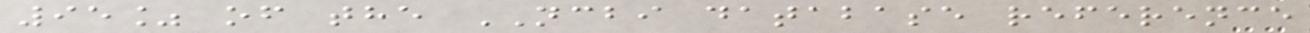95% of the NCBI database reference
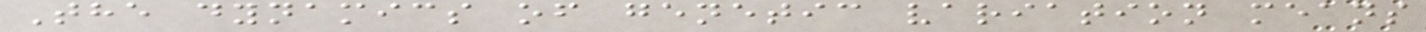The dynamics of genetic variation means
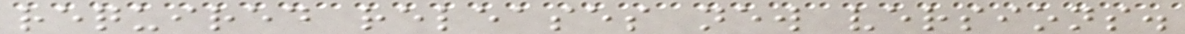required releases new versions.
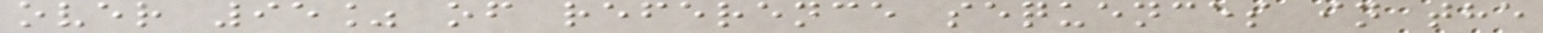over 95% of reference sequences in the
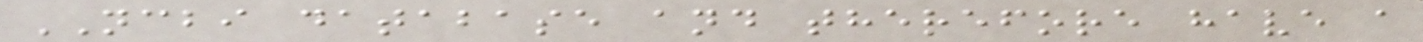NCBI database and therefore have a
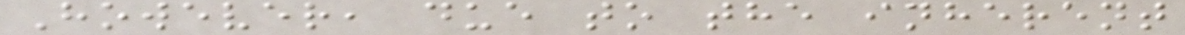However, due to the inherent
